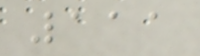111
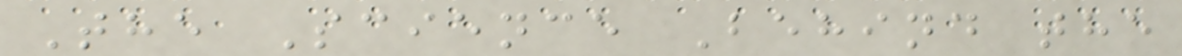The Science Behind the
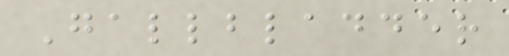Gallbladder
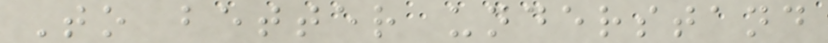To better understand
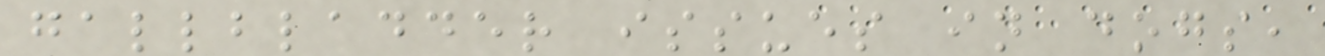gallbladder issues in dogs,
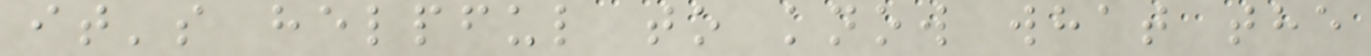it's helpful to know what the
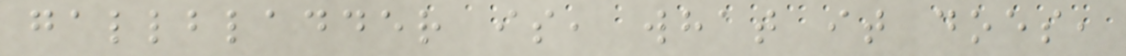gallbladder is, what it does,
